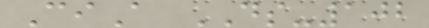CiA DS-102
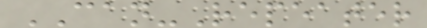CAN-Repeater
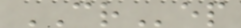CRep
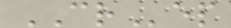CRep
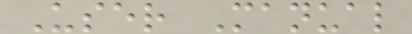User Manual
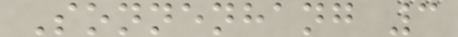Sonnenhang 3
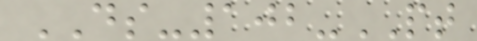DS-102-PT
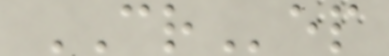CRep
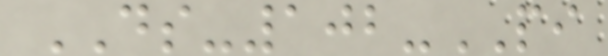DS-102-PI
